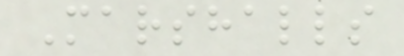Marshalls
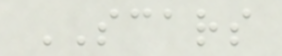SCARS
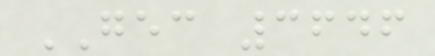GEC 3646
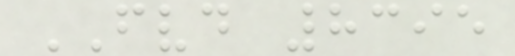FVD 8395
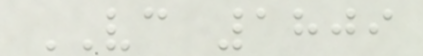VC 1809
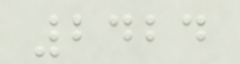2424
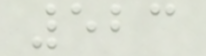523
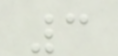3
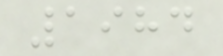1984
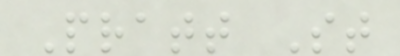Pratt St
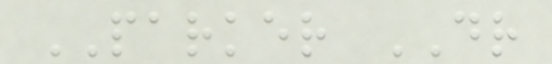PARKER DR
